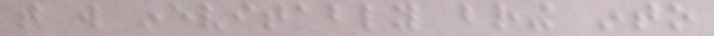that will inevitably bring into
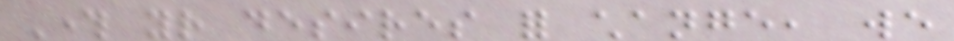Through your desires for change, we
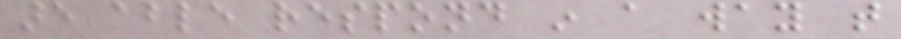are able respond in a way that
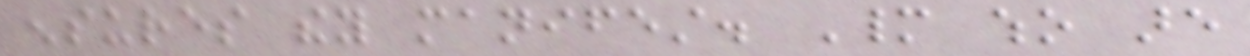ensures they manifest. Many who are
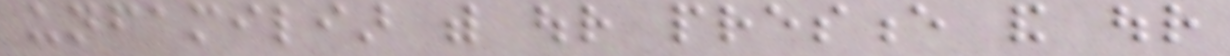unfamiliar with our presence and our
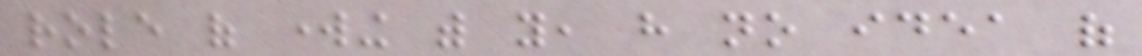role of working with you, have no idea of
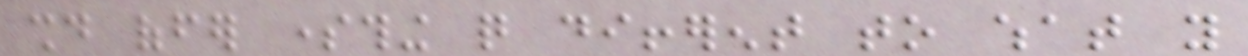should offer something quite different to what you
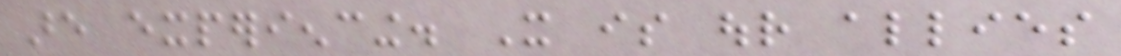are experiencing. It is our allies
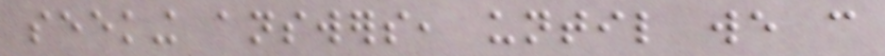seeking answers, until we can
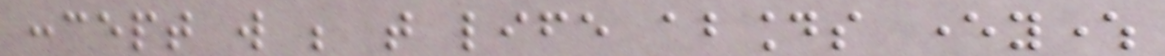concept will be that life abounds everywhere
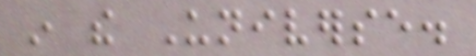in the Universe.
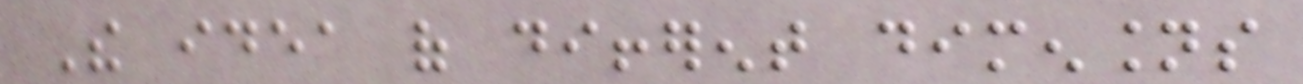The idea of different dimensions
